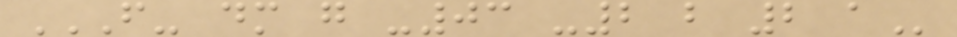F- DM G -03 -2 B 2 A
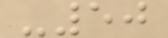-50
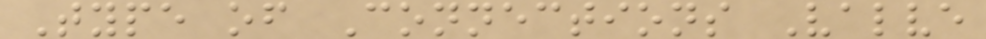Type of Connections Valve
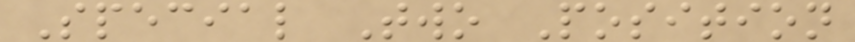Special Two Position
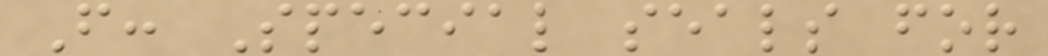F: Special seals for
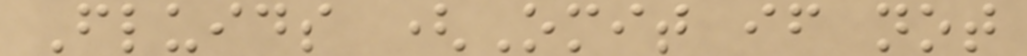Fluids (Omit if not
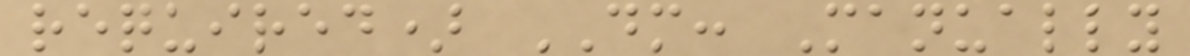required) DM: Manually
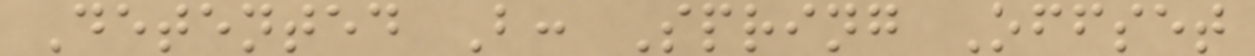Detented B: Spring Offset
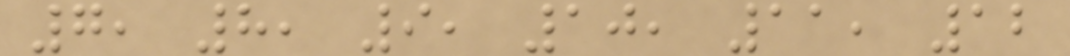7, 8, 9, 10, 11, 12
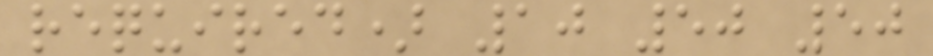required) 10 50 50
